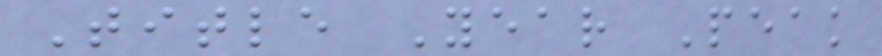Title Year Peak
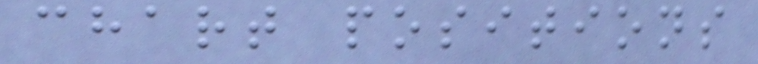chart positions
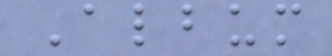Album
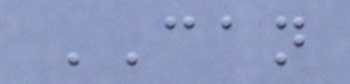CAN
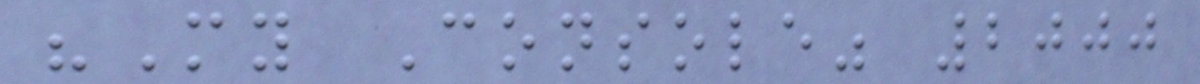"My Console" 2000
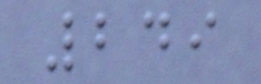249
